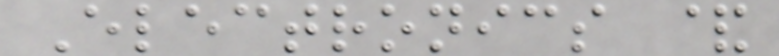Electronics &
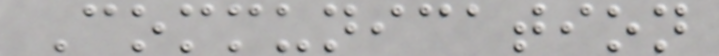Communication
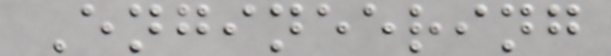Engineering
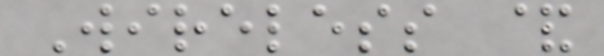Wireless &
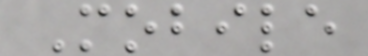Mobile
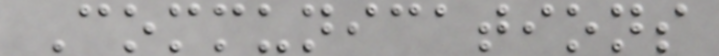Communications
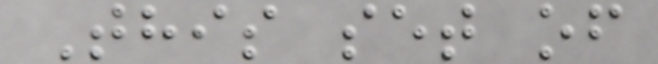This set of
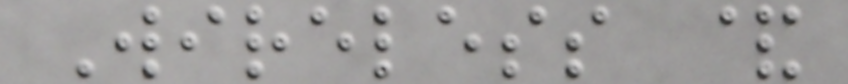Wireless &
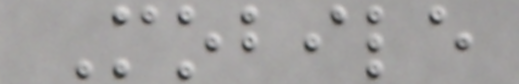Mobile
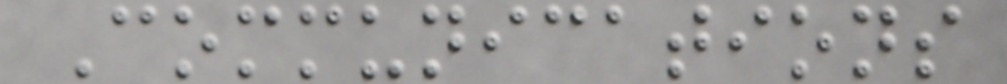Communications
